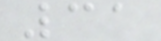31
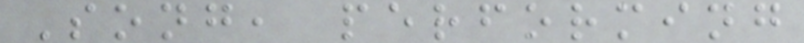Song, performing
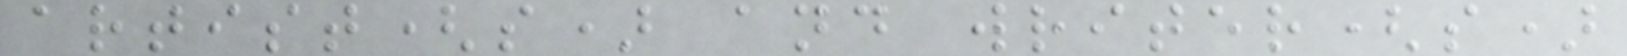artist(s) and writer(s)
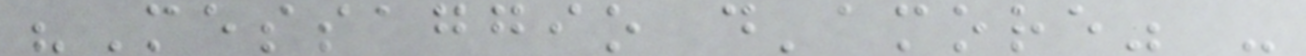"Messaggio d'amore" -
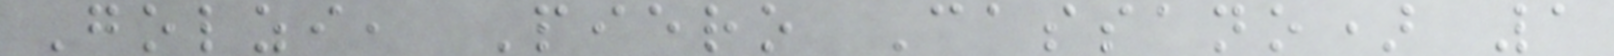Golzi, Piero Cassano) 1
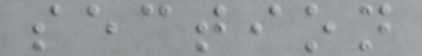section
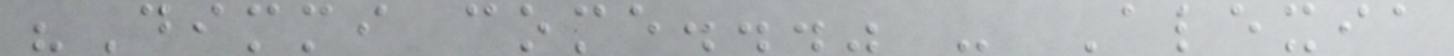"Dimmi come..." - Alexia
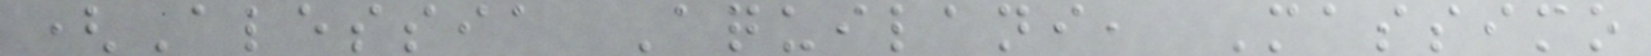(Alessia Aquilani, Massimo
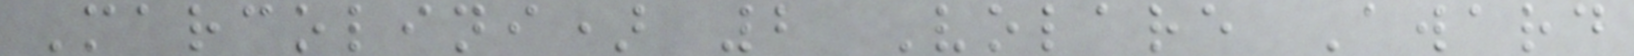Marcolini) 2 Volare Award
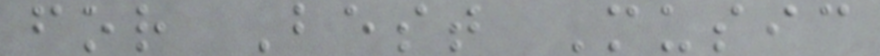for Best Music
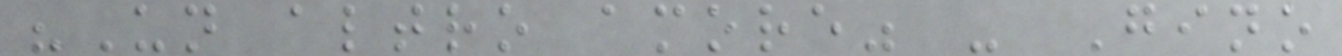"Un altro amore" - Gino
